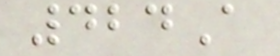424A
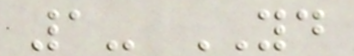1- YD
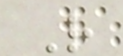R
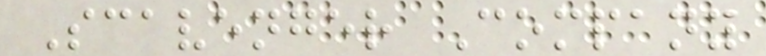Scavenger Company
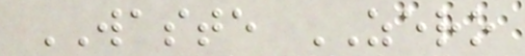WASTE ZERO
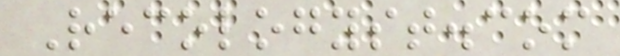Recologyst.com
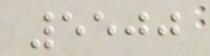5500
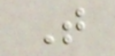T
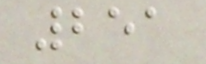251
